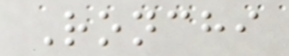Ronchi
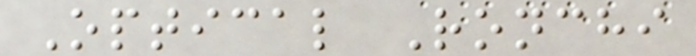Optical Ronchi
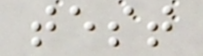test
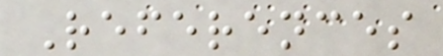References
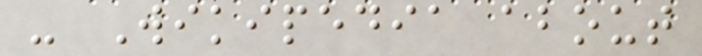- Wikipedia about
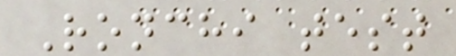Ronchi test
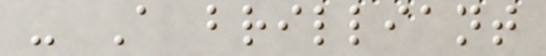- A brilliant
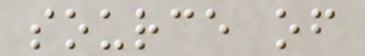source of
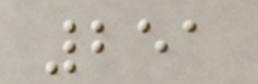251
